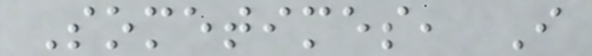Sometimes, I
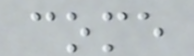come
